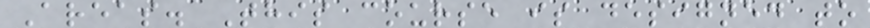Areas. This course is designed to
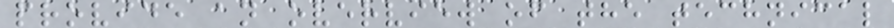provide an overview of the technical
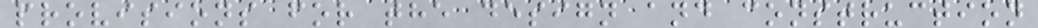provisions for the design and construction
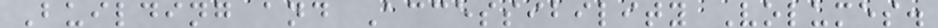Building and Accessibility Volumes.
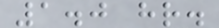1.0 hr.
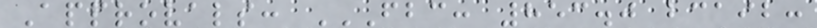Approvals: FBC: 853.0 BCAIB:
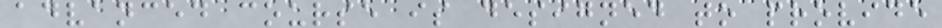advanced course is designed to provide
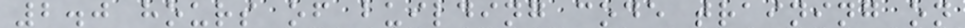2.0 hours of building code training on
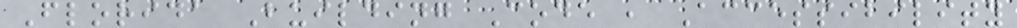Florida Building Code , Accessibility
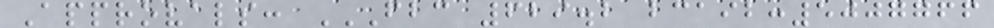Approvals: FBC 629.2 BCAIB:5007766
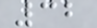32
